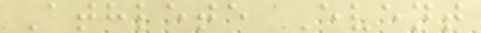Athlete Event
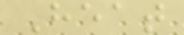Heat
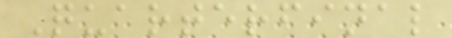Quarterfinal
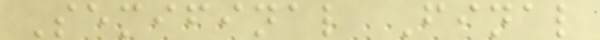Semifinal Final
